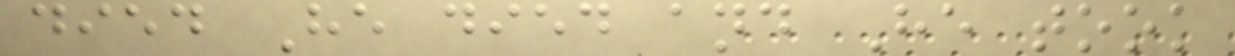died He died and He took
